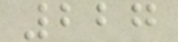227
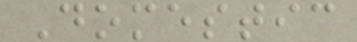Domestic
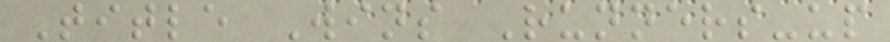Title Wins Runners-up
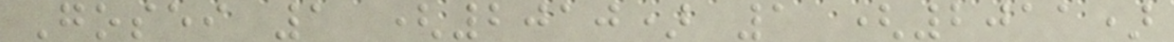Gosei 1 (2010) 1 (2011)
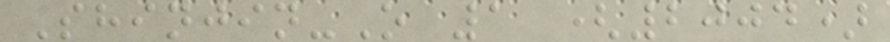Shinjin-O 1 (2004)
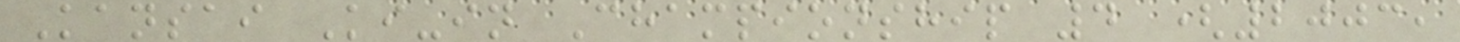Kansai Ki-in Championship 4 (2003,
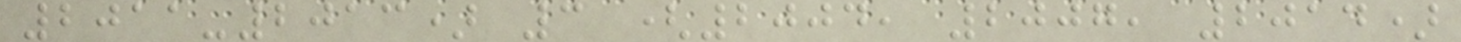2011-2013) 3 (2004, 2007, 2014)
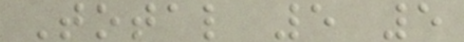Total 5 5
